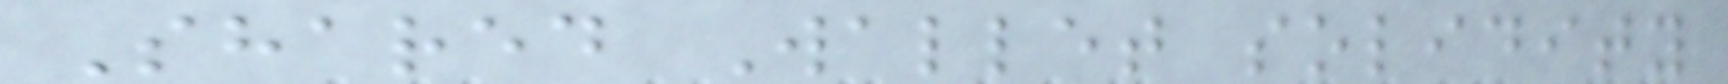Shared Wallet solidity
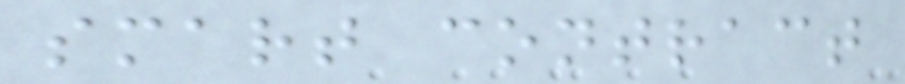smart contract
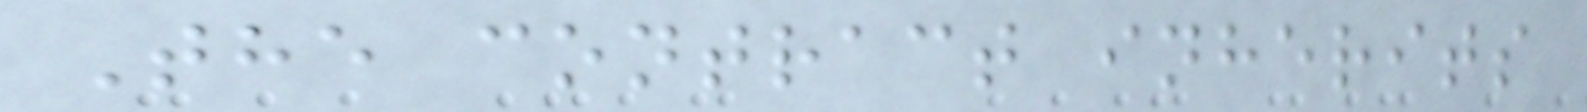The contract inherits
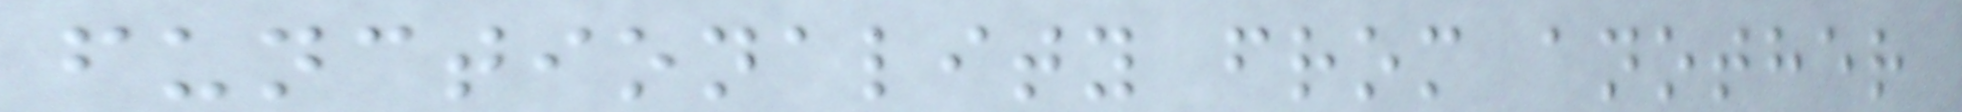functionality from another
